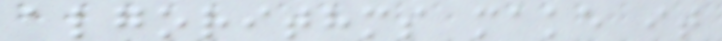algorithms make it
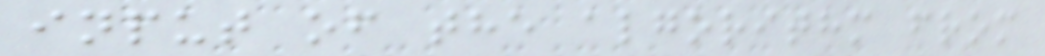input of the algorithm from
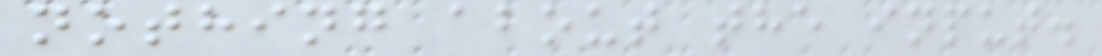nothing about the input.
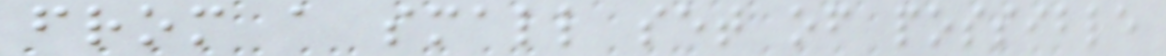from a small set of possible
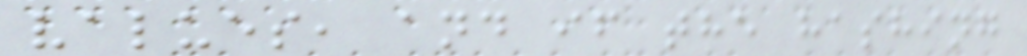values, and if the hashing
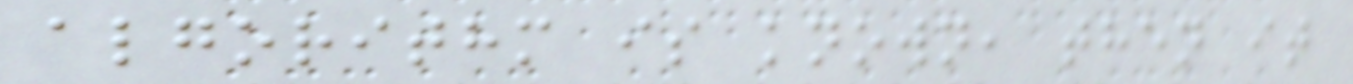algorithm is known, then it
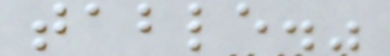table."
